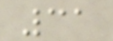31
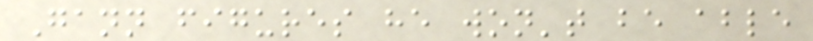Gann figures he won't be able
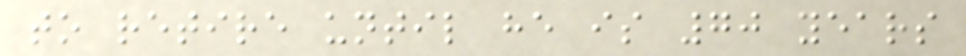to retire until he is 70 years
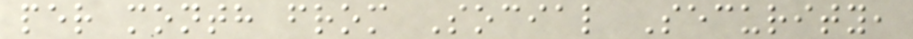per month from Social Security,
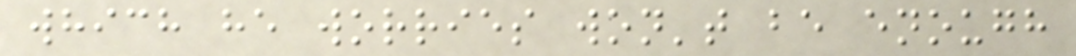which he worries won't be enough
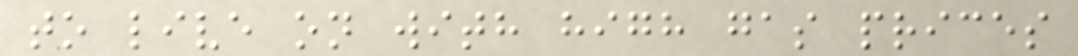to live on with high gas prices
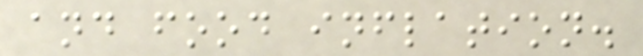and food inflation.
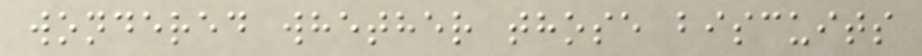wondered whether those biscuits
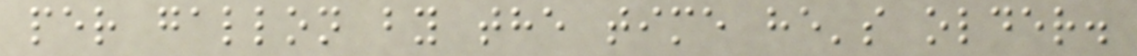per gallon by the time he's older.
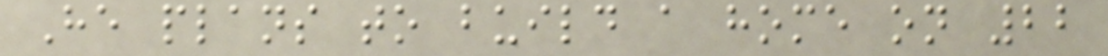He plans to build a home on 22
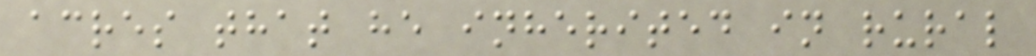acres that he inherited in rural
